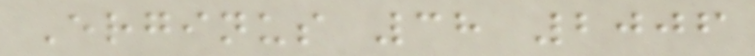Erginus 38 2006
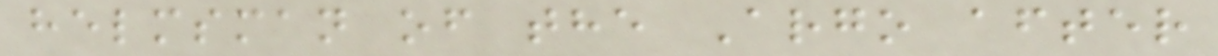helmsman of the Argo after
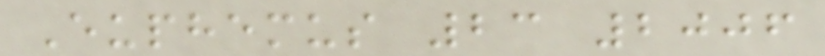Euphemus 23 2006
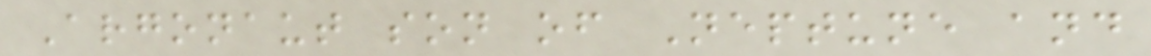Argonaut son of Neptune and
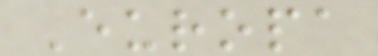Europa
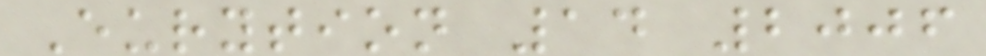Eurytion 14 2006
